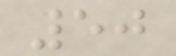50
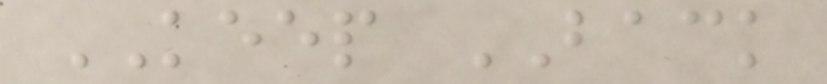KEEP BACK
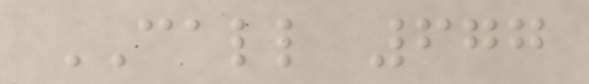CALL 677
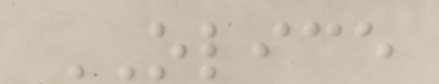OLICE
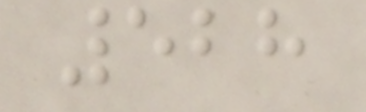528
